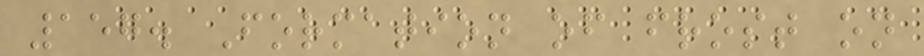157. Formation of frost on
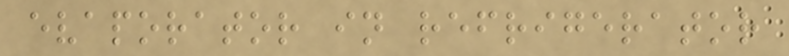evaporator in refrigerator
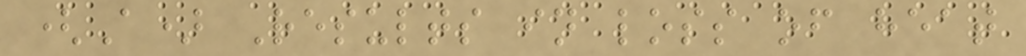(A) Results in loss of heat
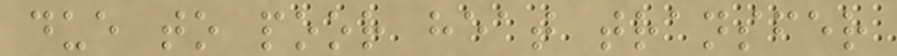due to poor heat transfer
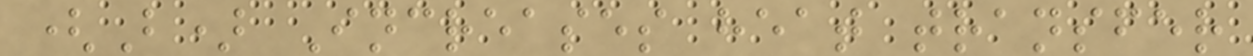(B) Increases heat transfer
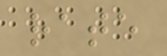rate
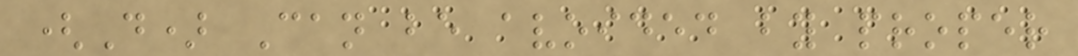(D) Can be avoided by proper
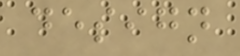design
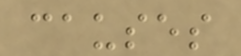causes
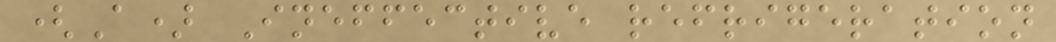(A) Ineffective refrigeration
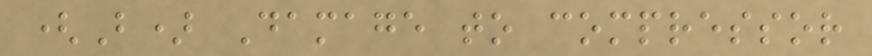(B) Damage to compressor
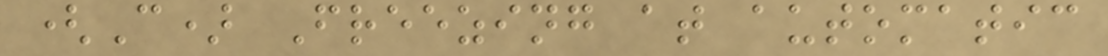(C) Freezing at automatic
